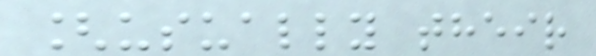[usually their
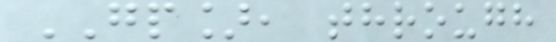GP], through
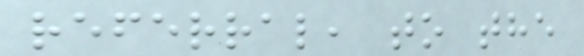referral, to the
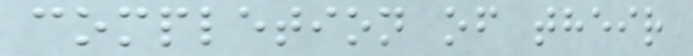completion of their
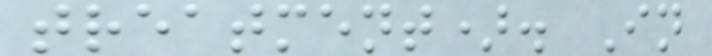treatment). In
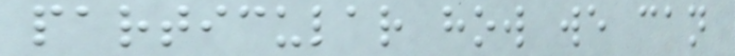particular how we can
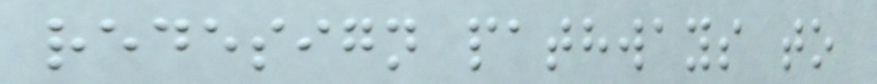redesign pathways to
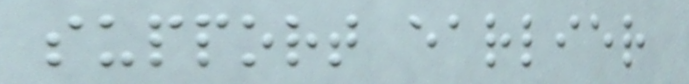support earlier
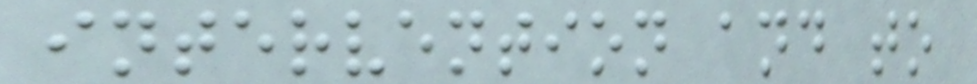intervention and to
